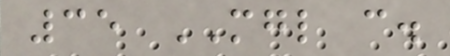35 MGL c.
